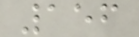156
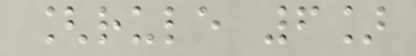[rule 6]
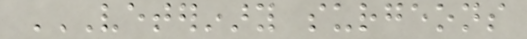VETERINARY SURGEONS
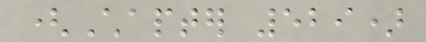(Chapter 529)
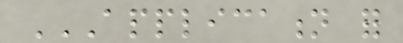APPLICATION FOR
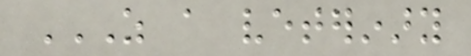AS A VETERINARY
